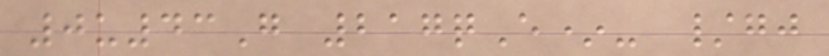0u43G 217qE*- /gj
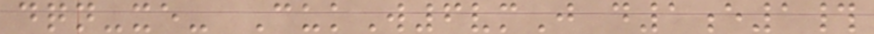dqn-xe- CukW6vmJ d1e1#
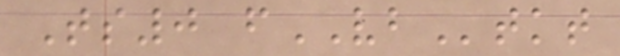Ts0 fVBtkt
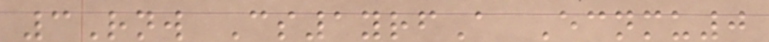3Rnw Cs1yrfA Ecnmu0
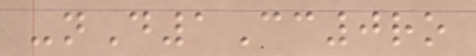-nD1Cc0ro
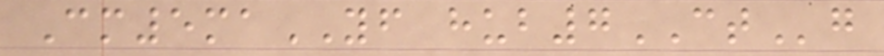Cm5maYF hub7CTg
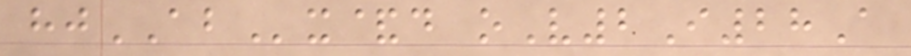hjABx&d oV2I28A
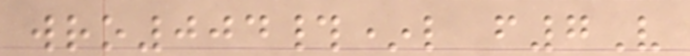wro004#*l f7V
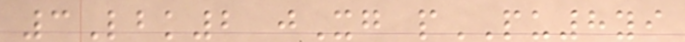3Lbk2 jXg pPU8yi
